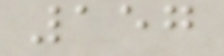157
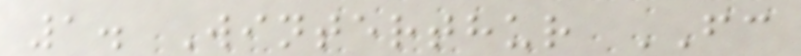1. Winterthur FC
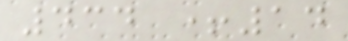434 +14
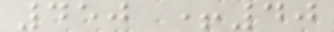450 +40
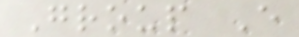Group E
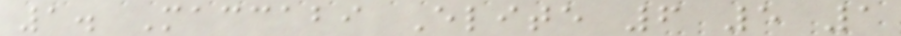1. Maccabi Elite 6 5 1
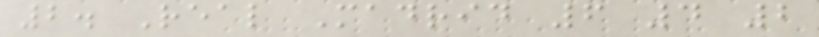2. Real Madrid 6 4 2
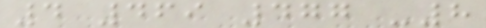4 469 477 -8
